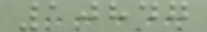10847
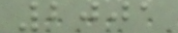2001
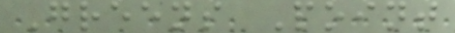Greens Point
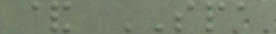& SPA
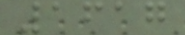1617
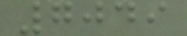7049
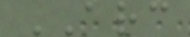ARC
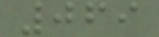069
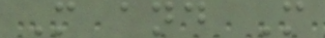M and M
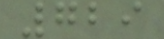729
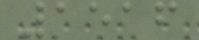1516
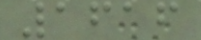1616
